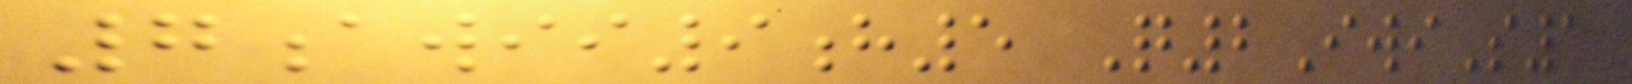7awii9h5 Q2IwiS1
